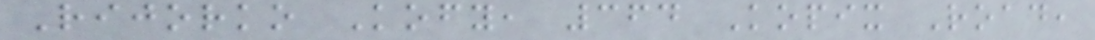Rijorko Kofy, 364 Kopix Road,
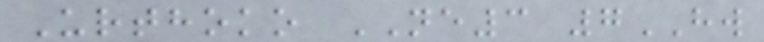Urthoko NE3 7HW
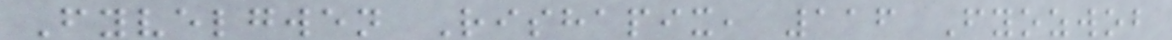Fyvelgwen Rishapix, 116 Fyozwob
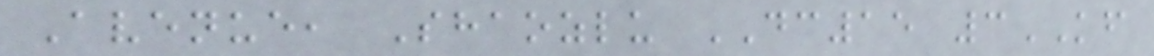Avenue, Shaozlu DC15 3KF
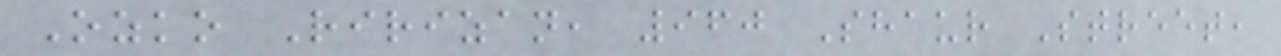Ozko Ririzan, 960 Shaur Street,
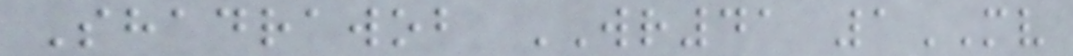Shadrawob WR41 1MV
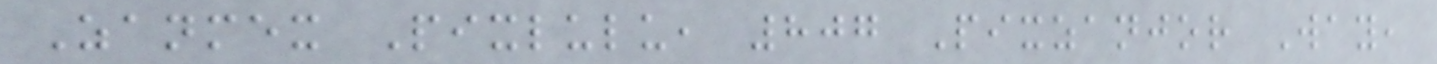Zanmex Pixlulu, 807 Pixzanjor Way,
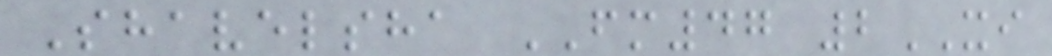Shavelsha FM47 2XI
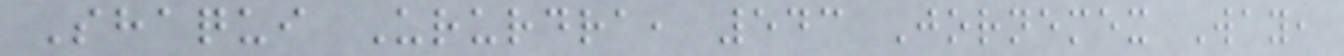Shaqui Ururdra, 543 Jornemex Way,
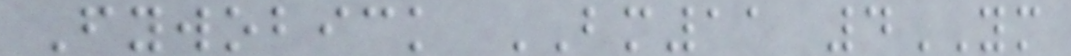Fywobick BM11 4YM
